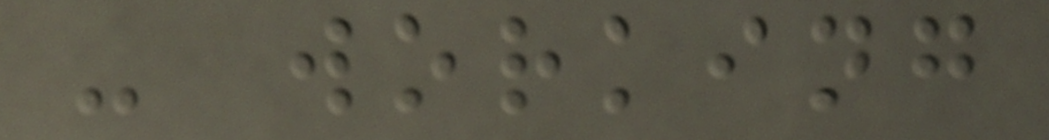- working
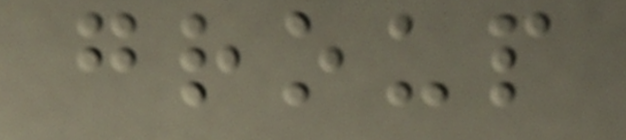group
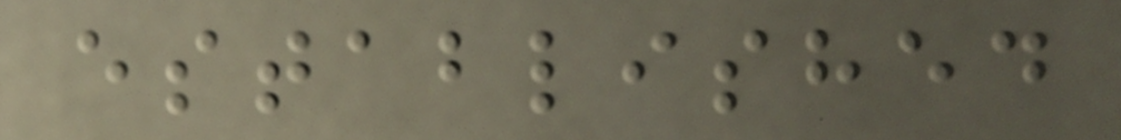established
